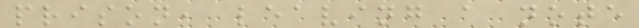prison, leaving a note
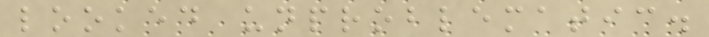looked unproblematic.
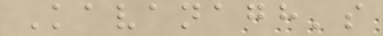Kavanagh's
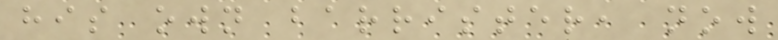his own barrister, now
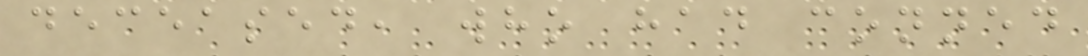deceased, who had conned
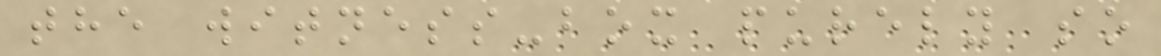the witness-box purely so
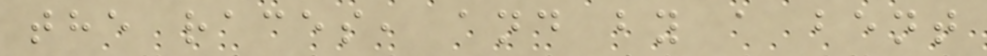the races, and by a bent
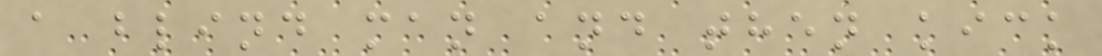a blind man and then kick
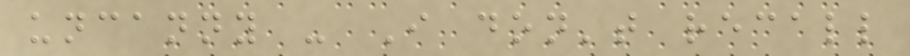uncanny - I don't recall
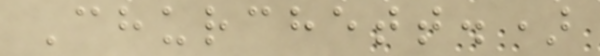Churchett.)
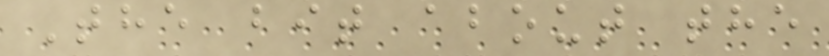The bit about the
